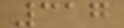317
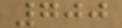700
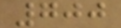700
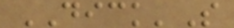DICK'S
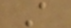A
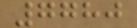7780
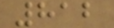812
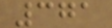371
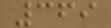369
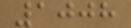1008
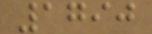1790
